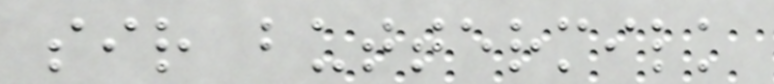sir buttermilk
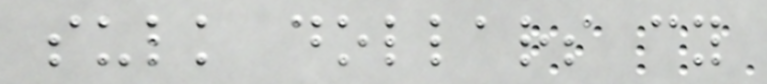sulk dollars cy
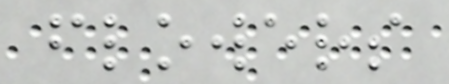flowers
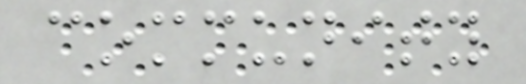community
